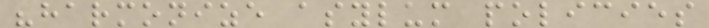"harmonize asylum policies
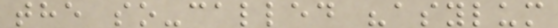the so-called "asylum
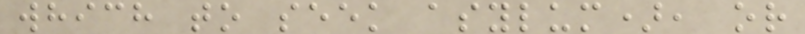which to seek asylum), or
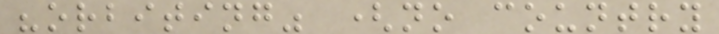"orbiting" (no country
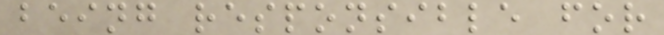being responsible for
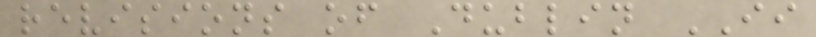revisions of Dublin II
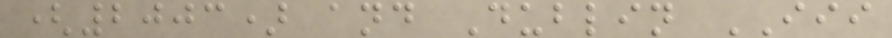(2003) and Dublin III
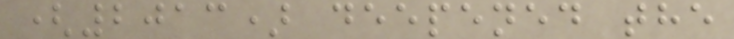(2013) deepened the
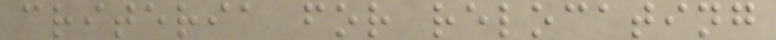criteria for relocating
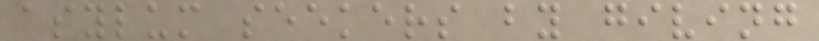asylum seekers by giving
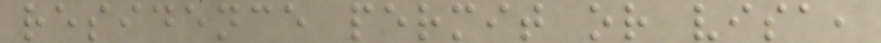residence permit or visa,
